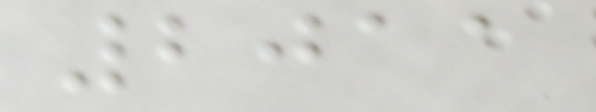2011
